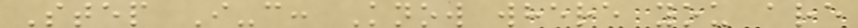Step I-c: Know where you are
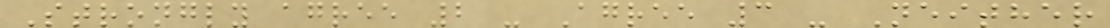Strongly agree 2 - Agree 3 - Neither
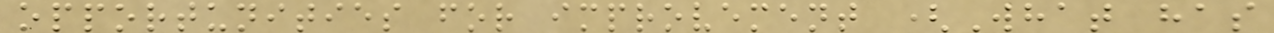opportunities for improvement (What has
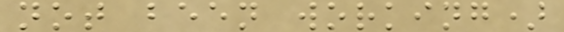not been working)
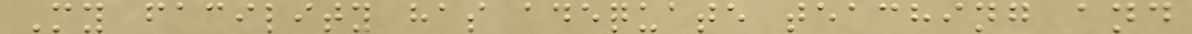My facility has adequate teaching and
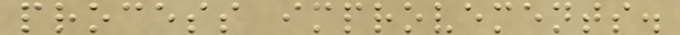process improvements.
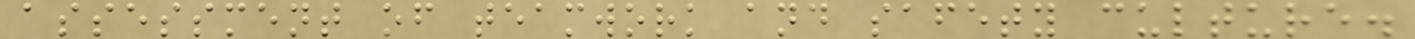assessment of teamwork and safety culture.
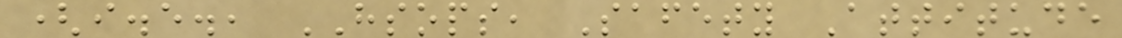(i.e., HSOPS, Safety Attitude
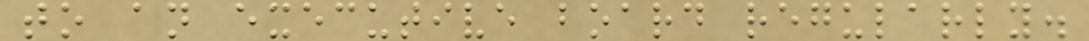to an executive board regularly.
